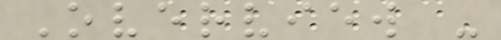Overview -
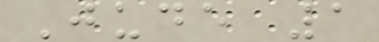Jude 1
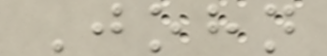John
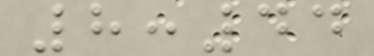8:44
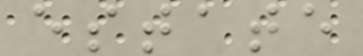estate
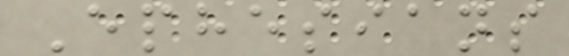Ephesians
